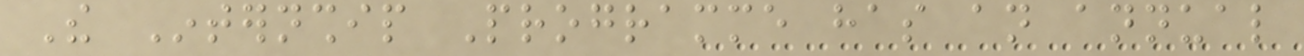The Internship Programme has an annual
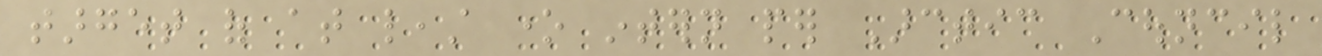target of at least one intern per Arctic Council
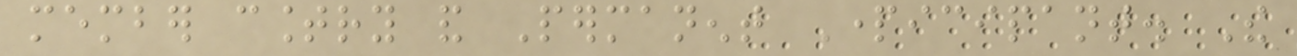member country and Permanent Participant. The
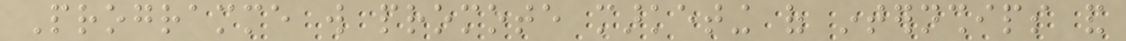Programme will promote marketing of internships and
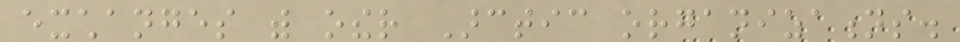exchanges with other Arctic organizations.
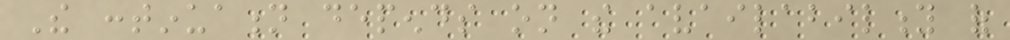The continuation depends on the availability of
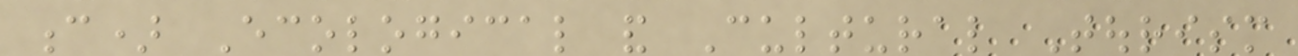c) Ecological and Cultural Tourism
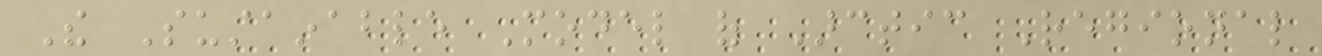The Sustainable Model of Arctic Regional
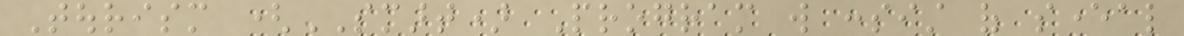Tourism (SMART) Program will consist of several
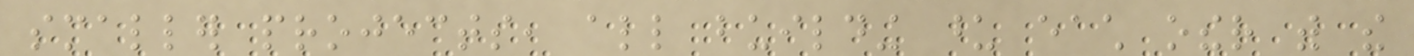smaller projects, all building upon each other with the
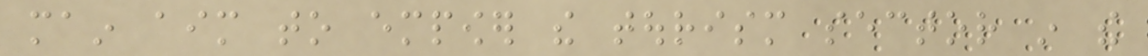main aim to empower the tourism sector in the
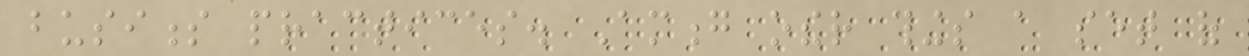business practices. Among other things a set of
